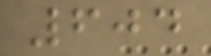604
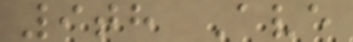9th Ave
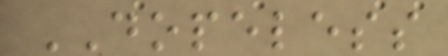DOPELESS
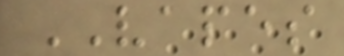VAPES
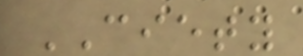CIETY
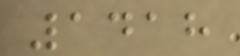1418
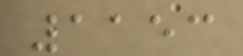1153
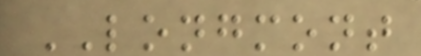LONGMONT
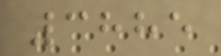3885
